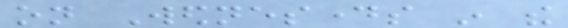on Wednesdays in the
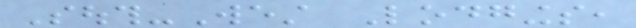South-West Lodgings,
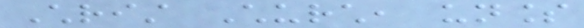Christ Church, unless
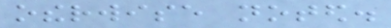otherwise noted.
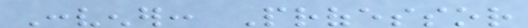Convener: Professor
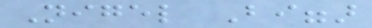Nigel Biggar
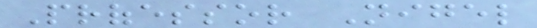Professor Nigel
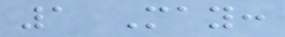1 May:
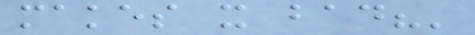makes it bad?'
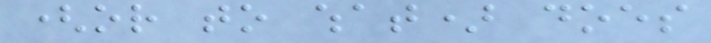(or to what) does
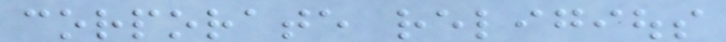corporate religious
